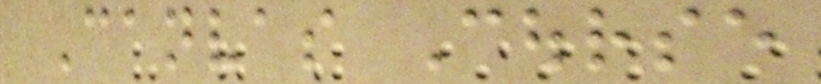Canvas Course
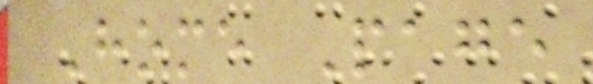Home Page
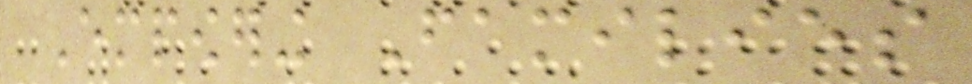Empowering Families
